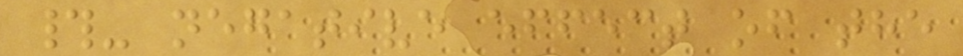#- negative effect of the
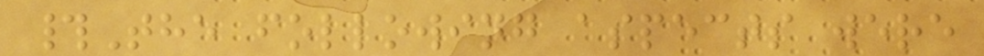#The following aspects were
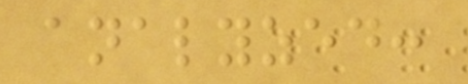analyzed:
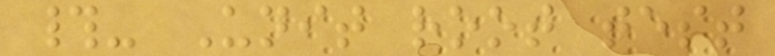#- Unit root test
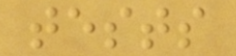tests
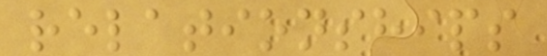relationships
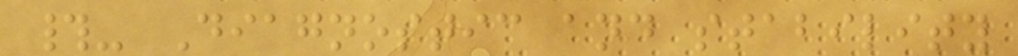#- Diagnostic and stability
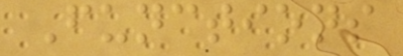Functions
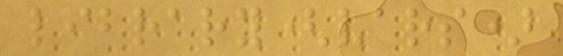library(vars)
